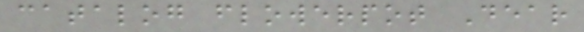catalog flowerpot Dear
